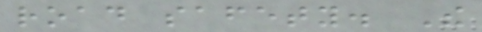road safety. The
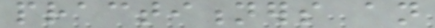practitioners an
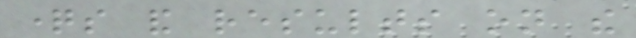questions and results on the
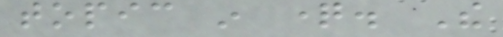topic in question. The
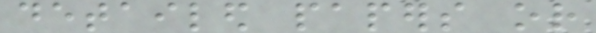detailed papers or
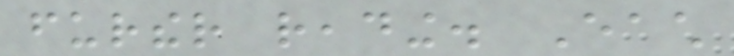further reading. Each
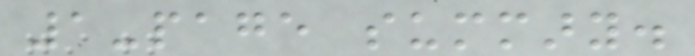1-page summary.
